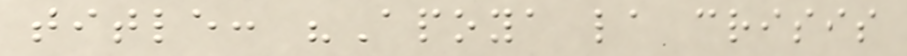title: "Apoya la crisis
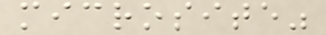microsite"
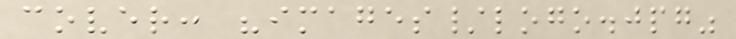cover: "images/logo.jpg"
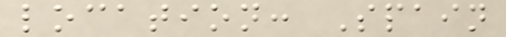location: Spain
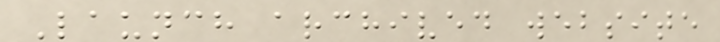Launch archived website
